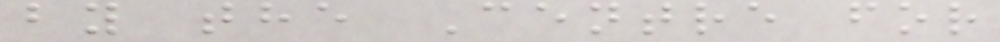by the Centre for
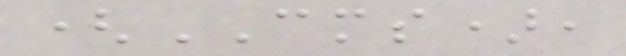(CMS),
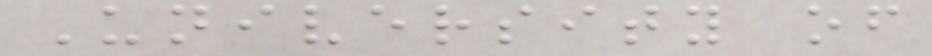University of
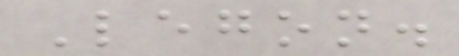Legon.
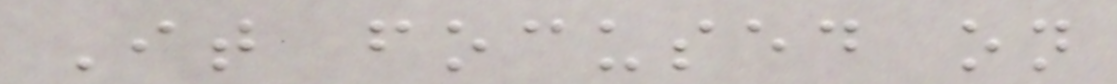It focused on
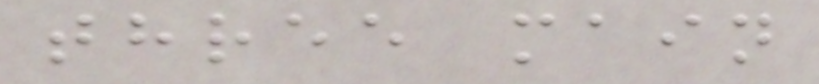three main
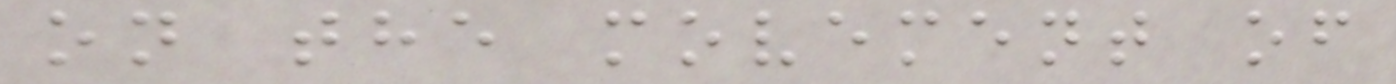on the movement of
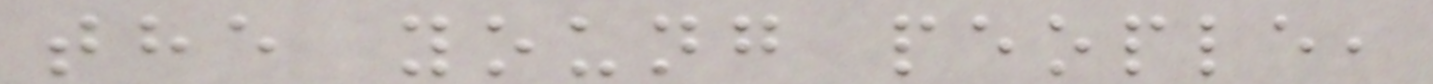the young people,
